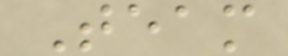Team
